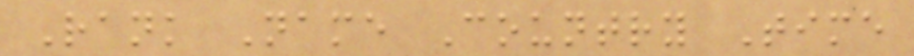Rank Name Country Time
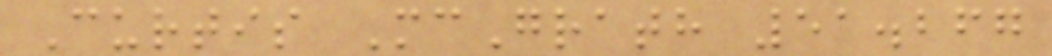Curtis McGrath 51.267
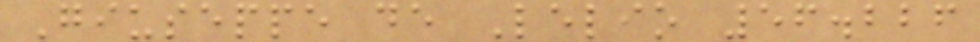Giuseppe de Lelio 56.226
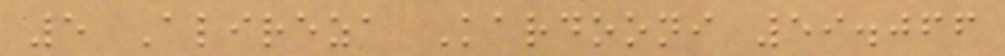5 Alireza Kardooni 59.066
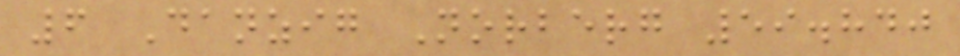6 Danzig Norberg 59.840
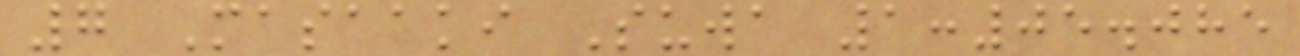7 Masaaki Suwa 1:05.085
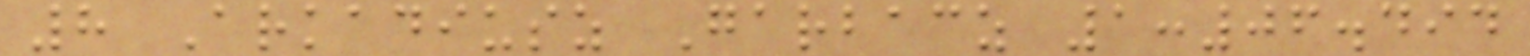8 Arkadiusz Garbacz 1:06.494
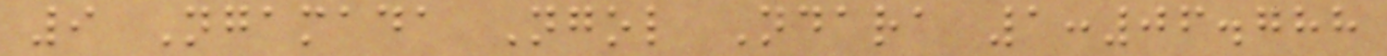9 Ngamada Ngol Ndara 1:06.788
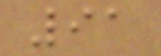91
